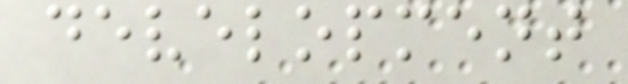development
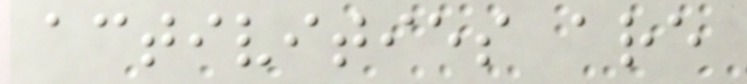activities are
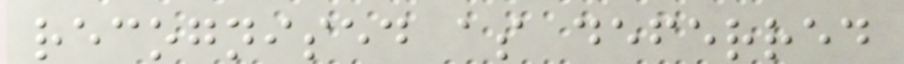recognised as deferred
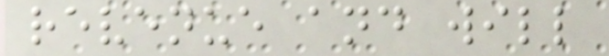revenue and will
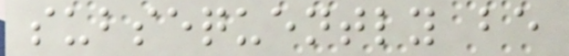subsequently be
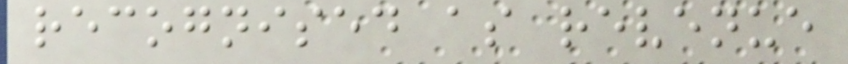recognised as revenue
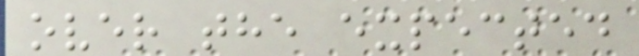over the expected
